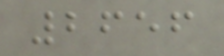2656
